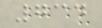734
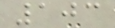103
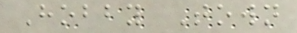Hobby Town
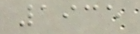1935
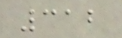312
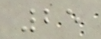25
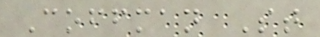Coffman St
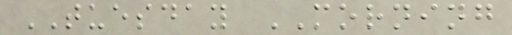TUESDAY MORNING
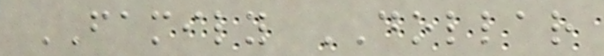FAMILY DOLLAR
